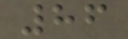86
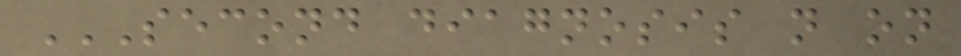SECOND DIAGNOSIS NOT ON
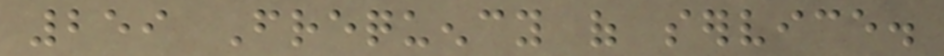259 Frequency of service.
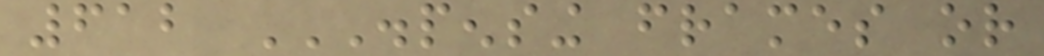612 DISPENSING FRAMES OR
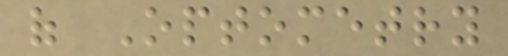of Optometry
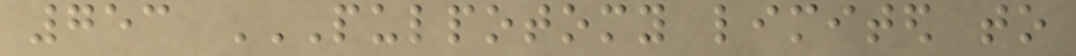753 PULPOTOMY LIMITED TO
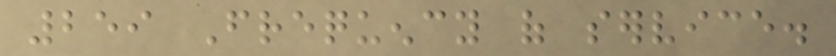259 Frequency of service.
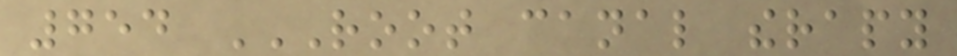754 ROOT CANAL THERAPY
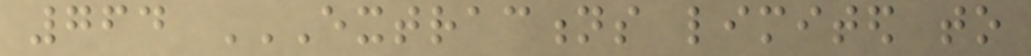764 EXTRACTIONS LIMITED TO
